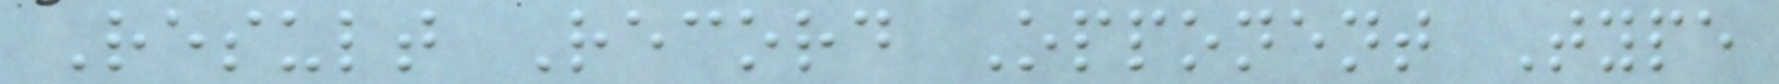Result Record Opponent Type
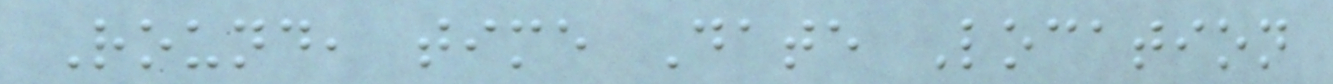Round, time Date Location
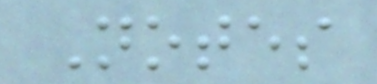Notes
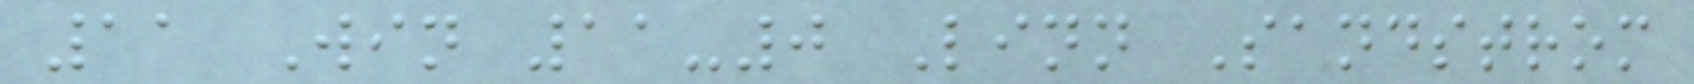11 Win 11-0 Linn Sandstrom
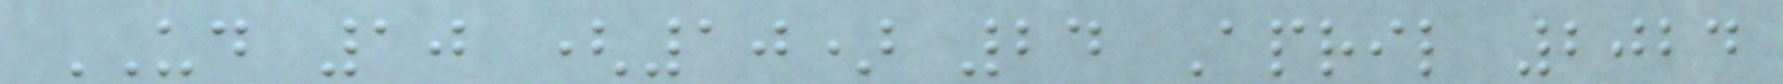UD 10 (10) 24 April 2024
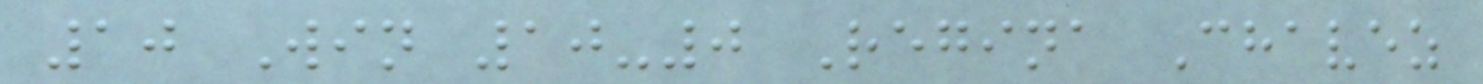10 Win 10-0 Regina Chavez
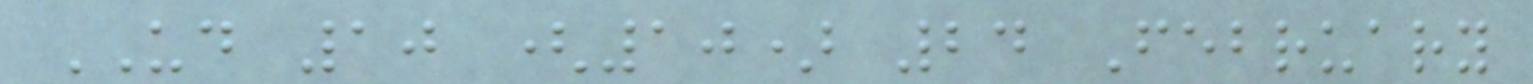UD 10 (10) 24 February
